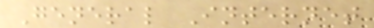General Internet
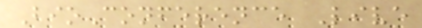BioConference Live
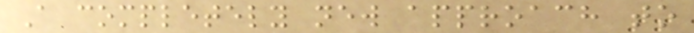A completely new approach to
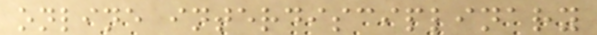online interdisciplinary
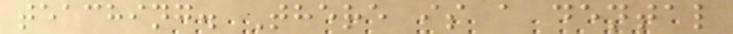teaching. There is a dental
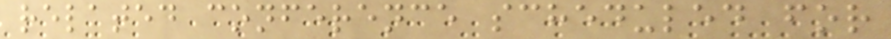related conference scheduled for
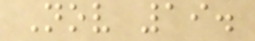Nov 19.
